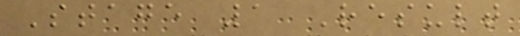Stage 1 Result
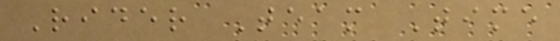Rider Team Time
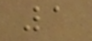1
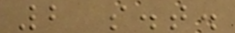2 s.t.
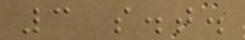3 s.t.
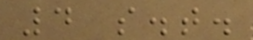4 s.t.
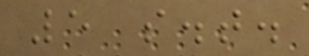5 s.t.
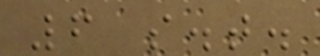6 s.t.
